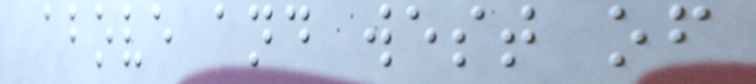above and west of
